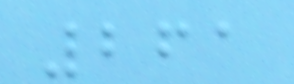261
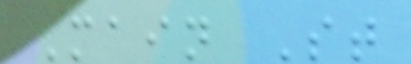Main St
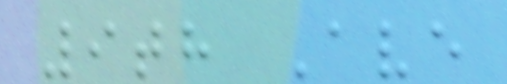9th Ave
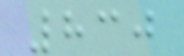830
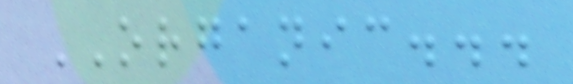ORGANIC...
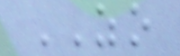ZO
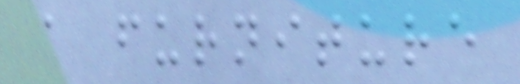a furniture
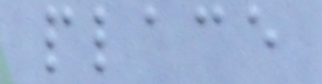place
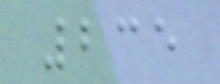235
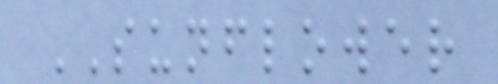SUNFLOWER
